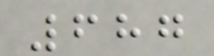687
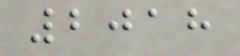2018
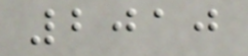2010
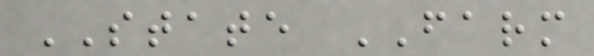STATE FARM
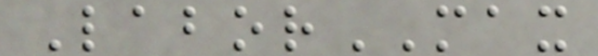LaborMAX
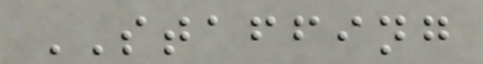STAFFING
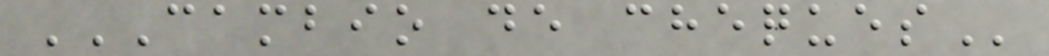CAMBIO DE CHEQUES
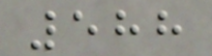588
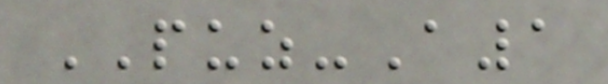PUZ-A1
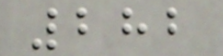282
